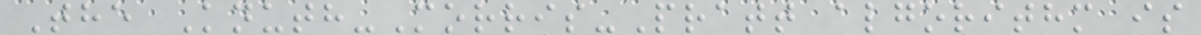The Knuth-Morris-Pratt algorithm is
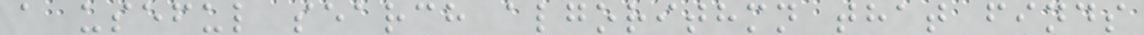a useful search algorithmn that finds
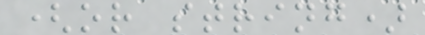(or string)
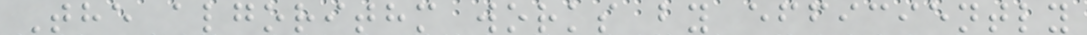The algorithm works by efficiently
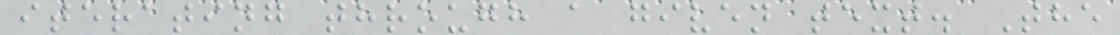iterating through a given text. The
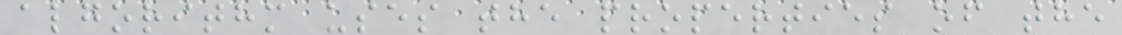algorithm uses the properties of the
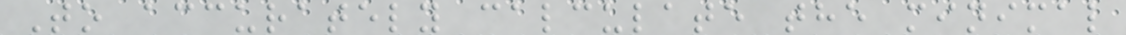To accurately calculate the minimal
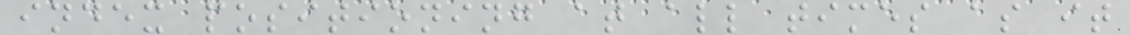index positioning at all times as it
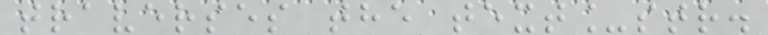traverses the text_str.
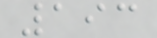193
